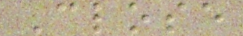Close
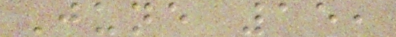June 15,
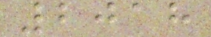2018
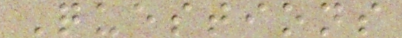Questions
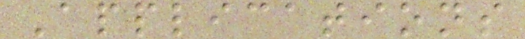Applications
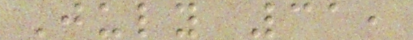July 31,
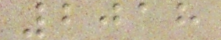2018
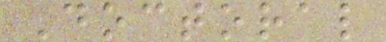Doctoral
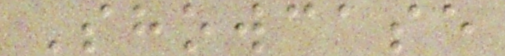Showcase
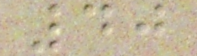40
